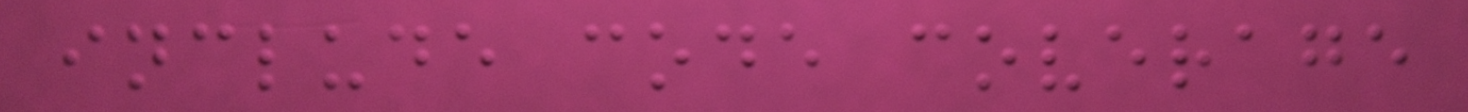include code coverage
